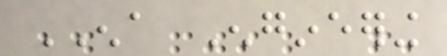ENA Engineering
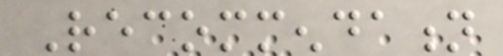Recommendation
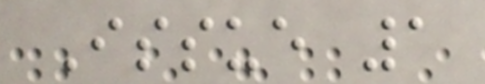Issue 1
